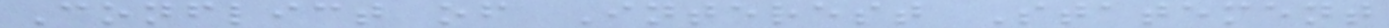Conflict of Interest Statement
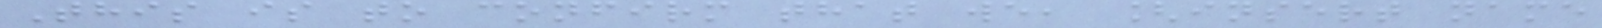This is to confirm that we, [insert name
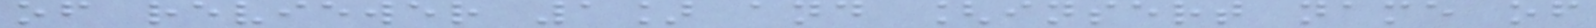of reviewer 1] and [insert name of
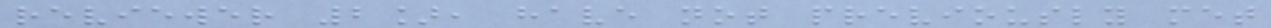reviewer 2], have not previously met
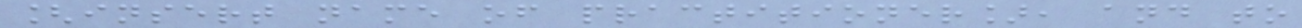[insert name of practitioner], and to
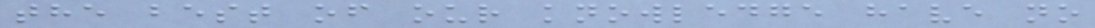the best of our knowledge have no
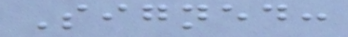Signed:
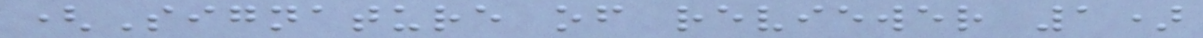(Signature of reviewer 1)
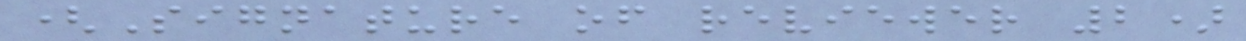(Signature of reviewer 2)
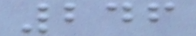246
